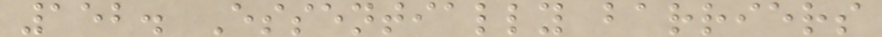152. Essentially barriers
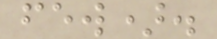few).
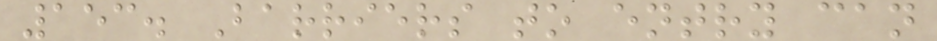153. Barriers to entry can
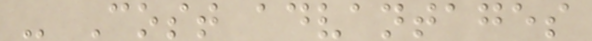- Cost advantages
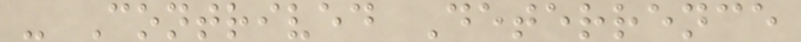- Contrived Deterrence
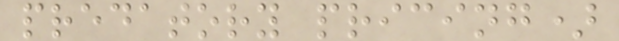predatory pricing)
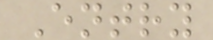Entry
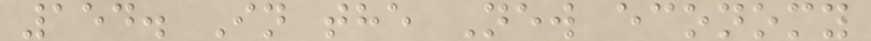154. In the New economy
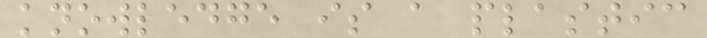knowledge is a plastic
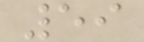59
